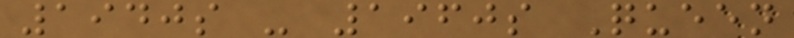1940s - 1960s Queen
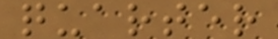quarter
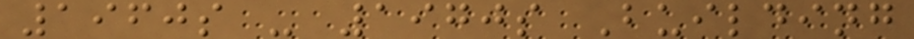1960s - 1970s Building
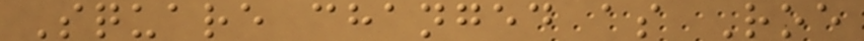Square changed as Roe
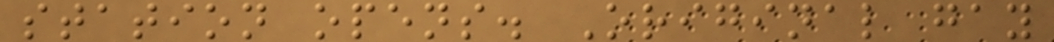station opens. Original gay
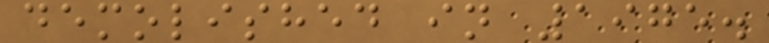demolished in 1975.
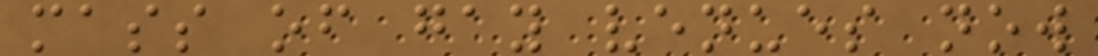mass of gay venues now
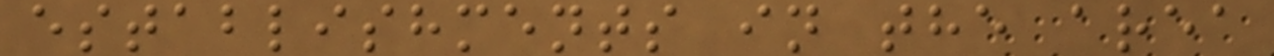establishments in the area
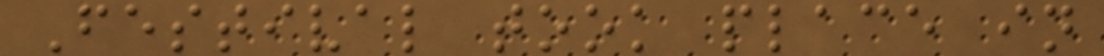Festival took place in
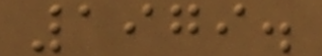1979.
